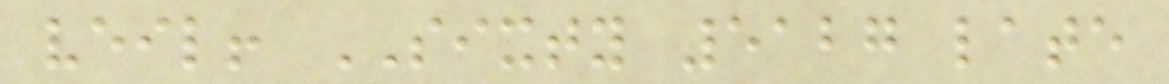veil! SIXTY 5127 late
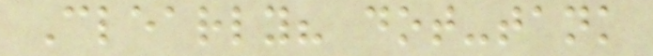Clearly? dot-tank
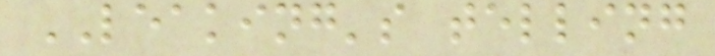LEAKING's telling
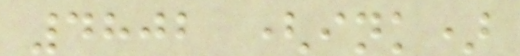4802 (ink)
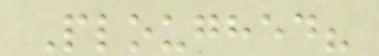Ploughed?
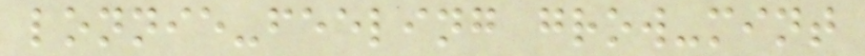lonnie-feeling grow-mint
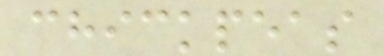chickpeas
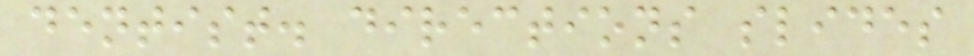dentist. directions slides
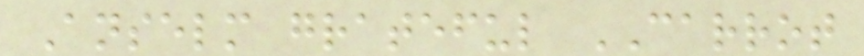Anselm grateful CARROT
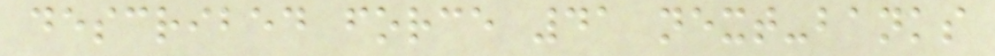described force 41 next-banks
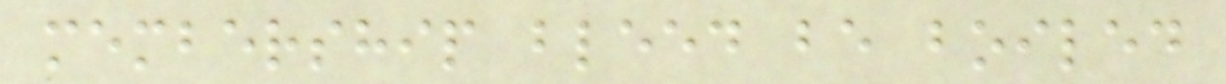membership bleed be boiled
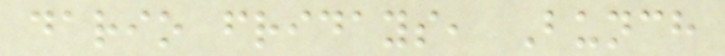dario fridays, Bunch
